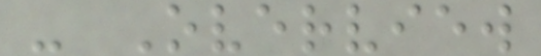- Overview
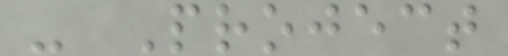- Project
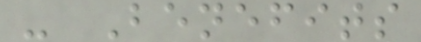- Benefits
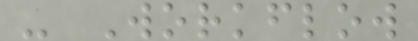- Workflow
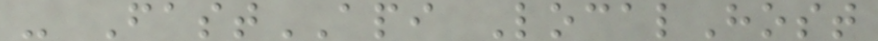- FastAPI LocalHost
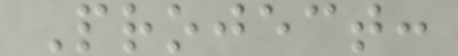Project:
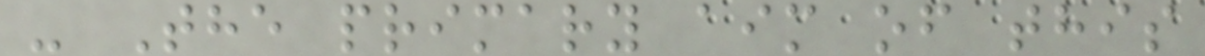- The primary aim of this
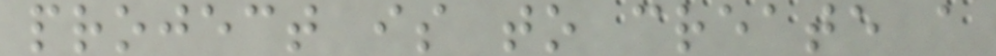project is to create a
